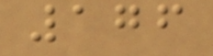176
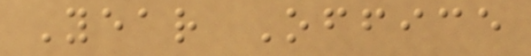Year Office
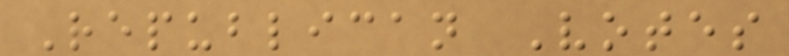Republican Votes
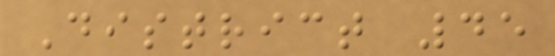District 45
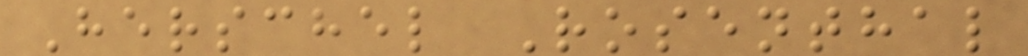Herschel Rosenthal
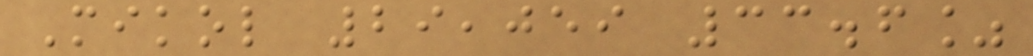Mikol 29,059 33.6%
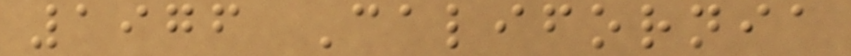1976 California
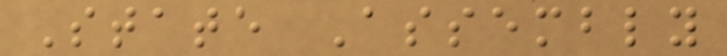State Assembly
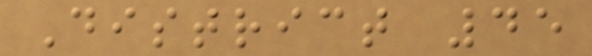District 45
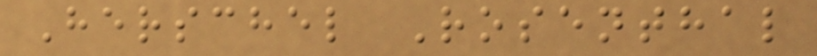Herschel Rosenthal
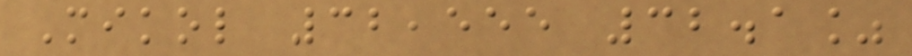Mikol 32,555 32.1%
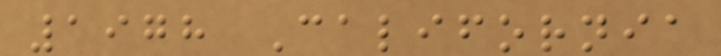1978 California
